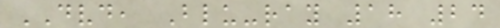DVD, Blu-ray 18 24
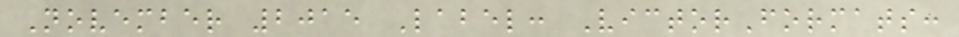November 2015 Label: VictorFormats:
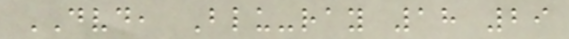DVD, Blu-ray 18 29
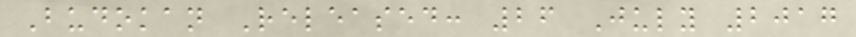Budokan Released: 26 July 2017
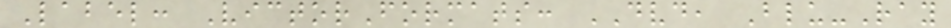Label: VictorFormats: DVD, Blu-Ray
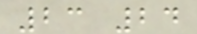23 24
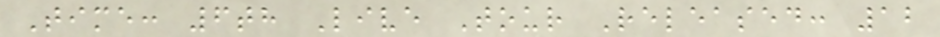Time: 6th Live Tour Released: 12
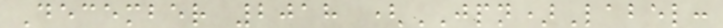December 2018 (JPN)Label:
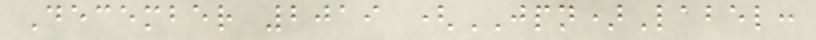December 2019 (JPN)Label:
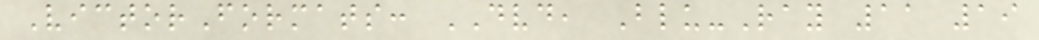VictorFormats: DVD, Blu-Ray 11 19
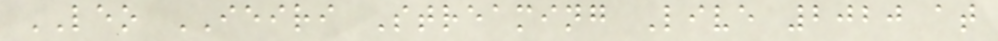LEO IEIRI Streaming Live 2020 at
